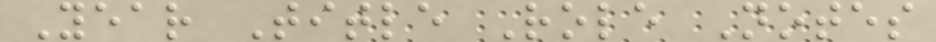Year Title Role Notes
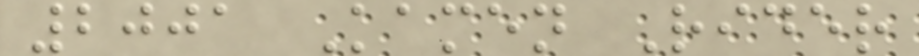2001 Kamen Rider
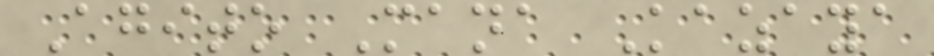Agito Mana Kazaya
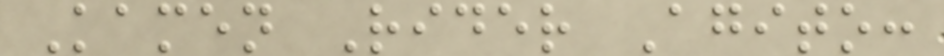Kamen Rider Agito:
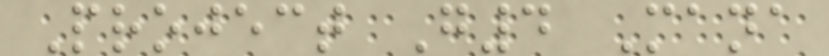Project G4 Mana
